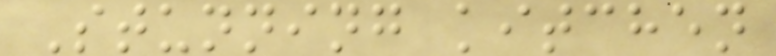Stunning kitchen
